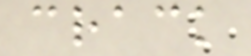crack
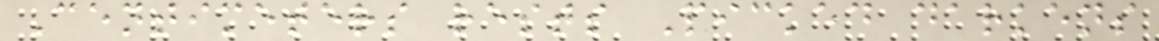Centimeters rests Picked darkens
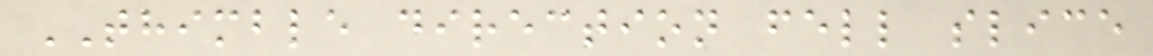THIMBLE direction fell slice
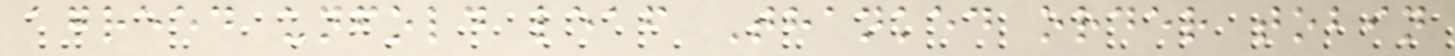agreed unfold leaf Thanked order tobin
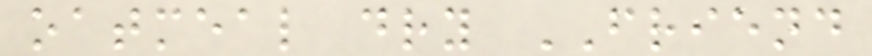oatmeal dry FRIEND
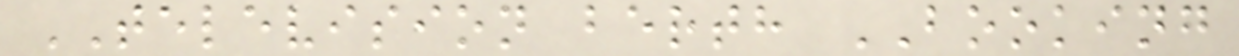TELEVISION berth BOOKING
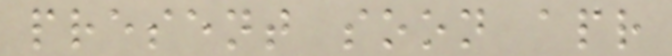present soon apr
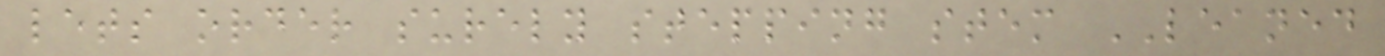lets order surely stepping stem LEANED
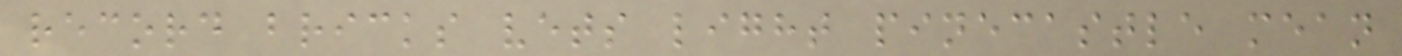record bricks vets light pinecastle mean
